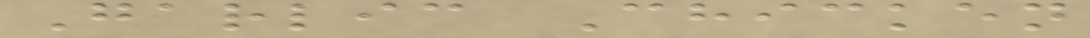Garlic Chicken
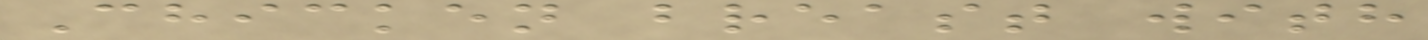Chicken breast with
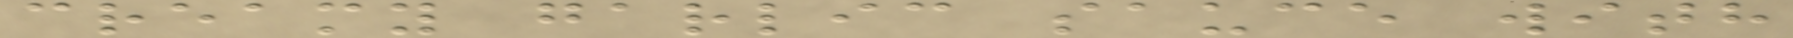creamy garlic sauce with
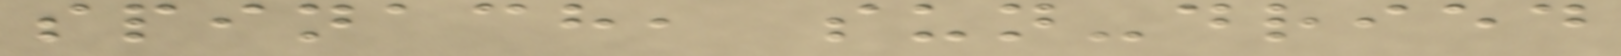spinach, sun-dried
